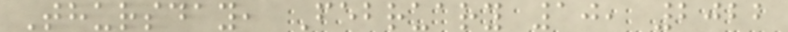Thursday, February 10, 2022
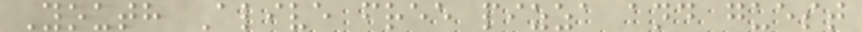Youth Alive free pizza and guest
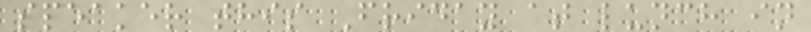speaker this Friday at lunch in
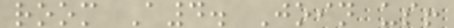room A4. Join us!
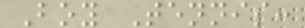Boy Tennis:
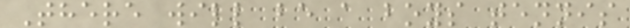There will be a boys tennis
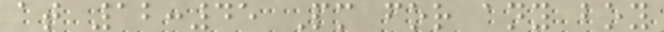at 12:45 Pm for any boy
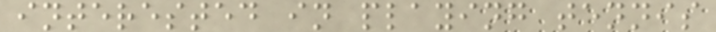interested in playing tennis
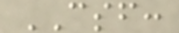CSF:
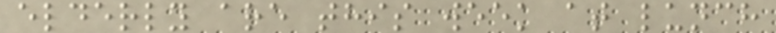elderly are this week at lunch
